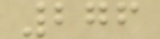276
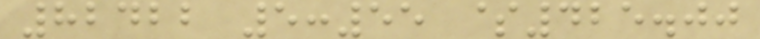82422 5:55 $425.00
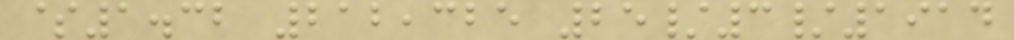$1.32 212,325 25/3/1914
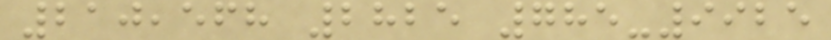210,568 2825 785-9925
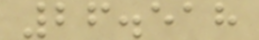26.518
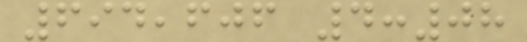694,606 4:08
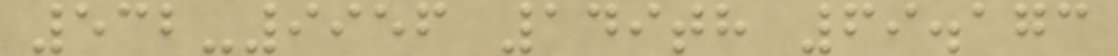532-9956 149th 69.173
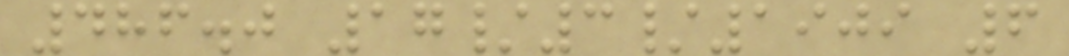486.0 17/3/1909 6
